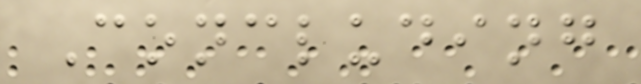Concluding
